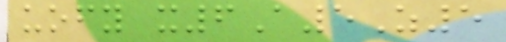uofy x6A5Z5
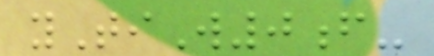yTiW0f-
